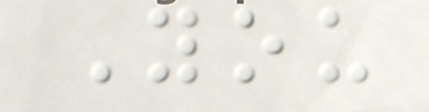You
